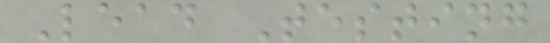Lead Testing
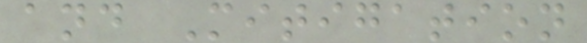and Mitigation
